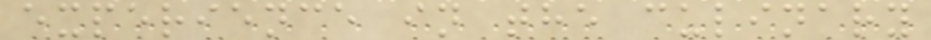experience in the culinary
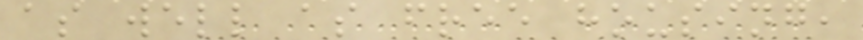as well as free housing,
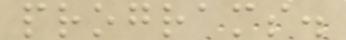programs.
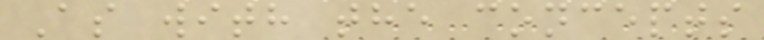As with the concepts
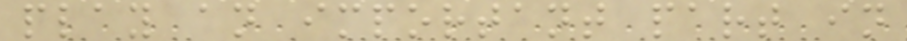play an important part in
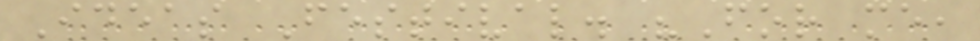Ideas Festival. "For me,
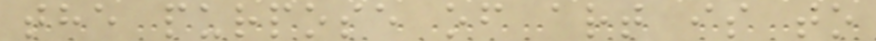the purpose of art is to
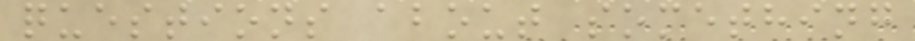questions about something
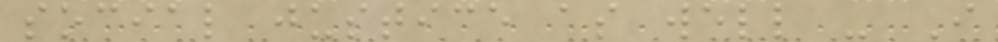social justice as well - I
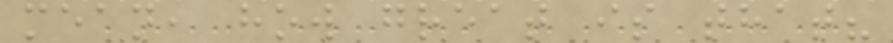mean, how great is that?
